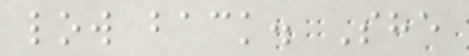low back. She
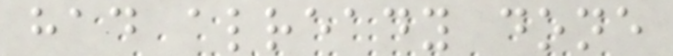had already done
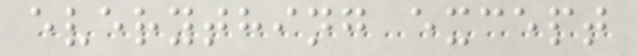everything except
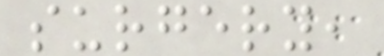surgery,
